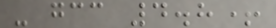- gcc 4.8+
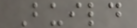Build
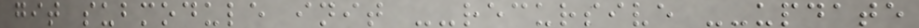git submodule init --recursive --update
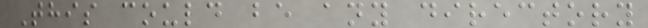This could be any directory
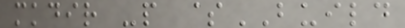mkdir -p $BUILD
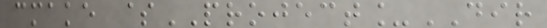cmake $PROJECT_DIR
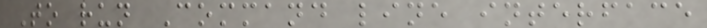To run Command line interface
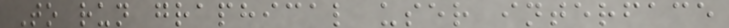To run graphical user interface
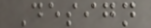Design
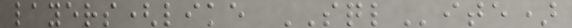layers(like SQLite)
